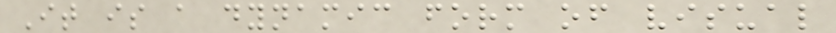It is a dynamic form of visual
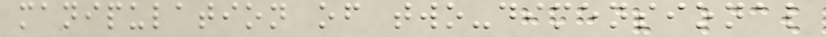manipulation of two-dimensional
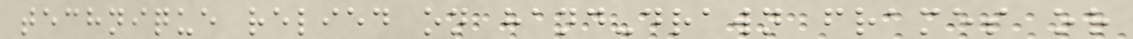technique relied on hand-drawn frames or
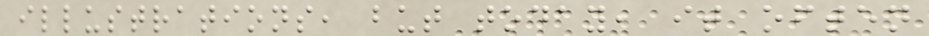illustrations, but today, it often
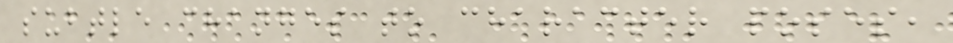subtle changes to character poses,
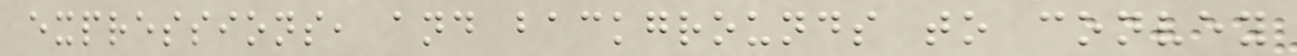expressions, and backgrounds to convey
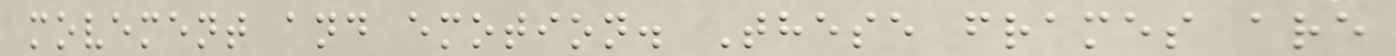movement and emotion. These frames are
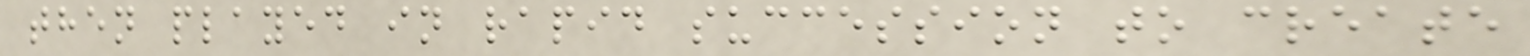then played in rapid succession to create
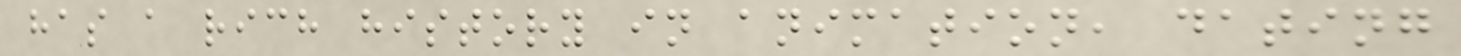has a rich history in animation, dating
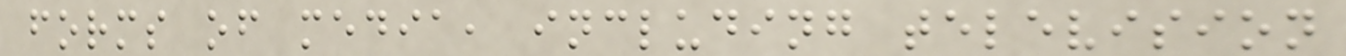forms of media, including television
